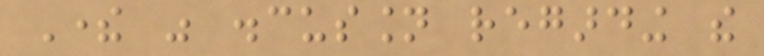There was discussion regarding the
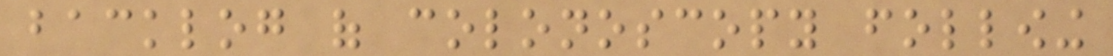backlog of colonoscopy following
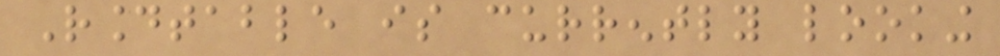Roundtable is currently looking
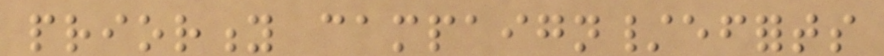priority campaign/efforts
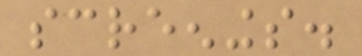screenings.
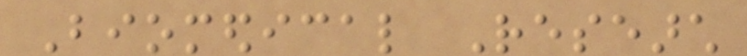Biomedical Research
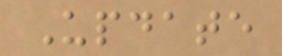Update
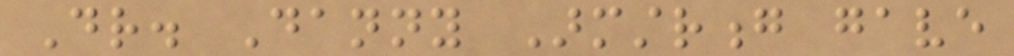Dr. Danny Armstrong gave
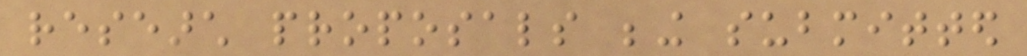research proposals being submitted
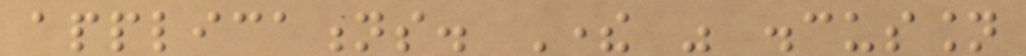applications. There was discussion
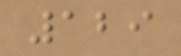129
